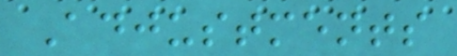Adjustments
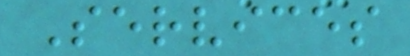Services
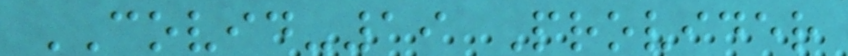COVID-19 Provider
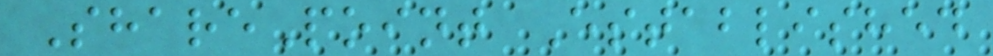SharePoint Established
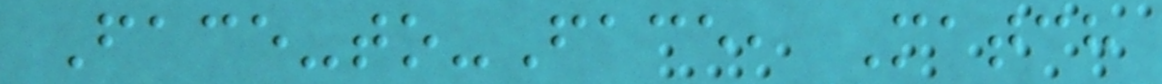Face-to-Face, Match
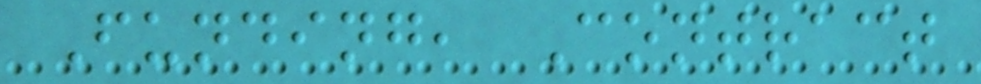Funding, Contract
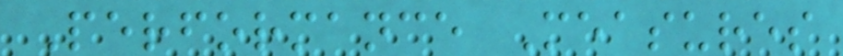Performance Measures
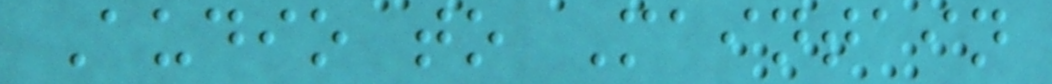Audio to Maintain
